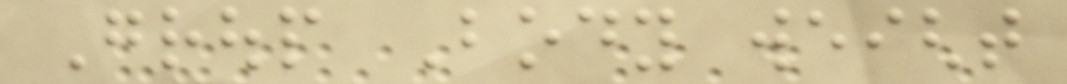Group Body weight
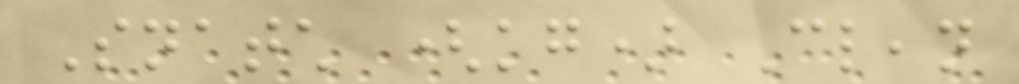Snatch (kg) Clean
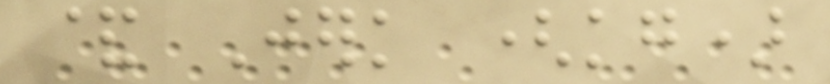& Jerk (kg)
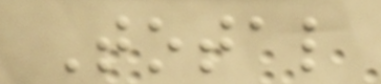Total
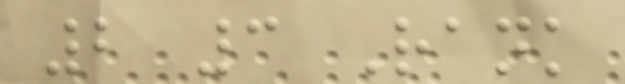2 3 Rank
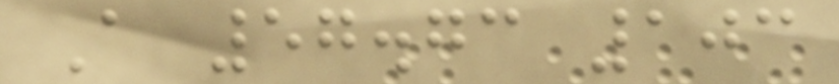A 57.73 103
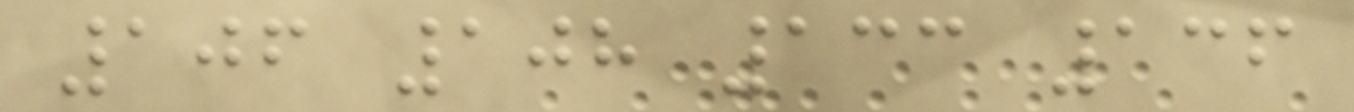106 108 133 136
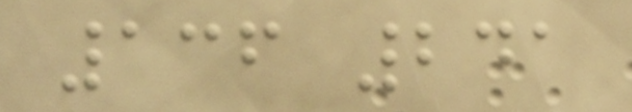136 241
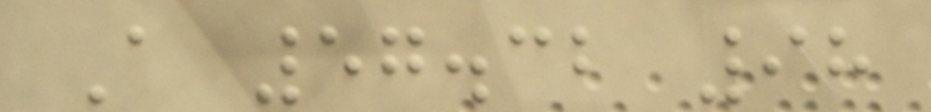A 57.32 98
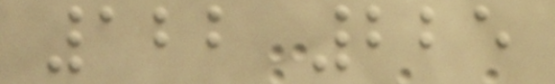122 225
